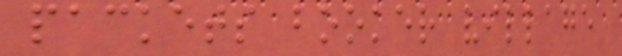packets booker village
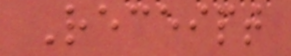Receipt
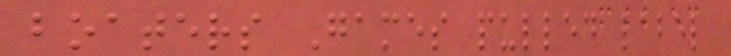boaters Games pulled label
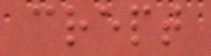crept
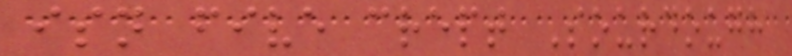isn five crept Sourdough
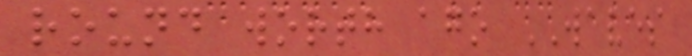round worth ago WAVES
